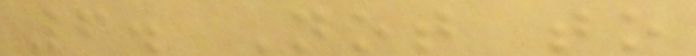6. Not to
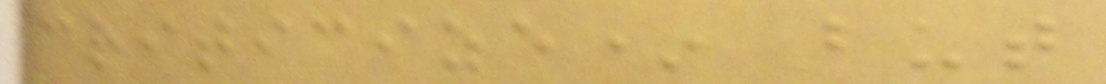criticize* but
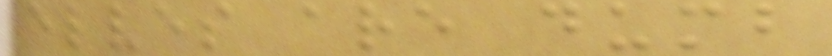elves are dumb
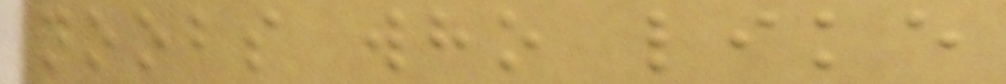noobs who like
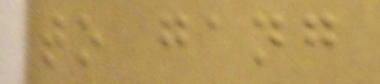to gang
